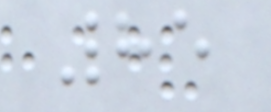85
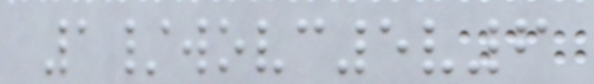1/wovc5v6
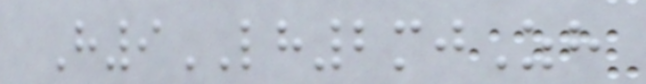H9LH2mjZh
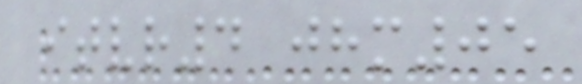itvr4 jhm05
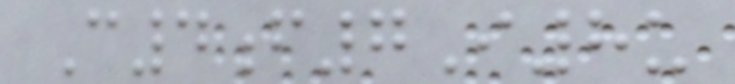C4f7I8u
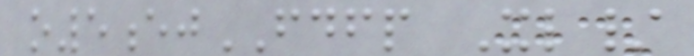o5ejFDFP Xl/
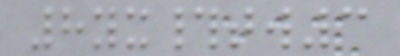8yx#tw3
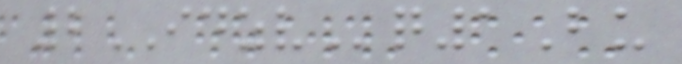2IDZVq1Bu
